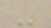-
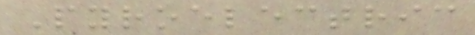Pyroelectric
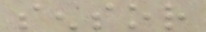sensor
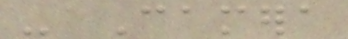- Camera
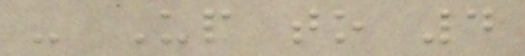- Up to 4
